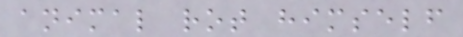animal rot himself
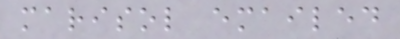marisol emailed
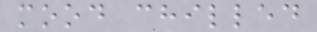mood chilled
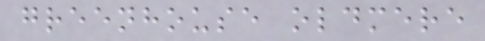greenhouse oldmere
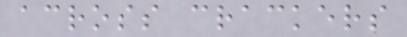across crackers
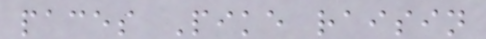paces Pike raisin
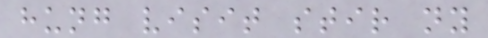hung visit stir ny
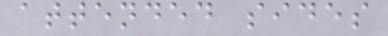attended sides
